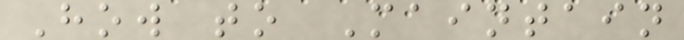How to Maintain
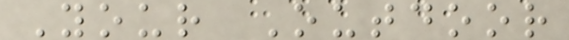Your Outdoor
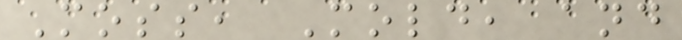Moss, Mold, and
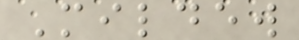Mildew
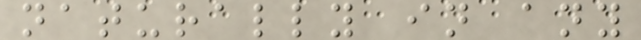naturally in any
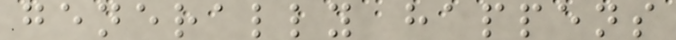generally happens
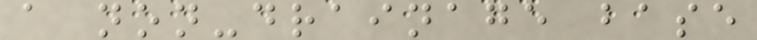a non-drainage base
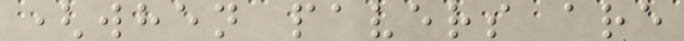(when pavers are
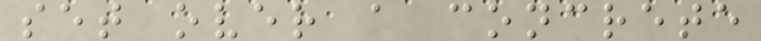set over a concrete
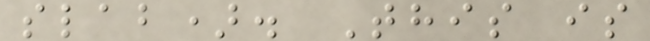slab). This is
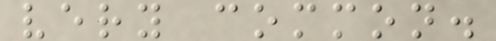very common.
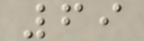69
